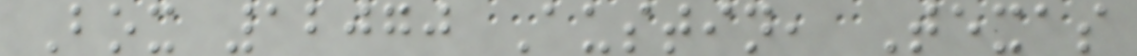Box 12070 Austin, Texas
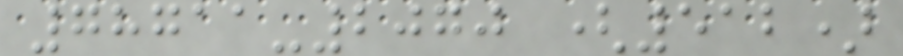78711-2070 (512)
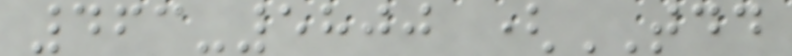463-5800 (TDD
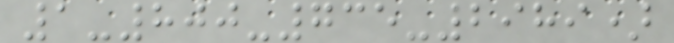1-800-735-2989)
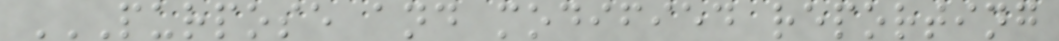PURPOSE AND MODIFIED REPORTING
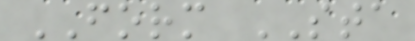FORM STA
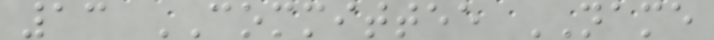13 COMMITTEE NAME
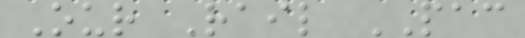Our Rail PAC
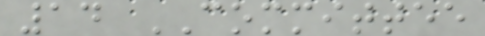14 COMMITTEE
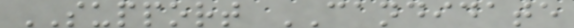SUPPORT CANDIDATE
